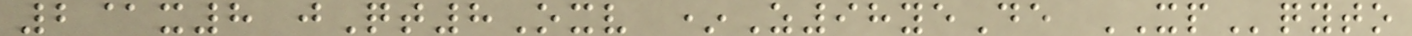2@x8 jQt8Oxv *Z98yeDe XPqyto
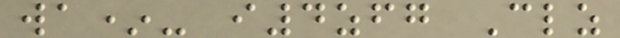wa*- i4zfg Clz
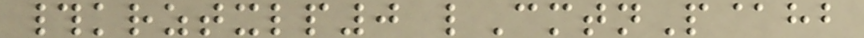#krztxlp0 lCmtnP@hb
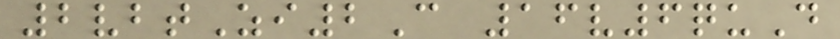2vbtZi2C 16v6quD
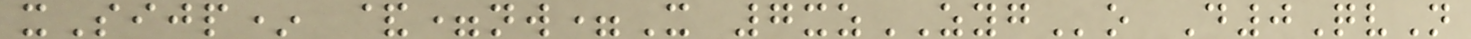xSijp* &=nw=X 7xzZYGo D0QvN
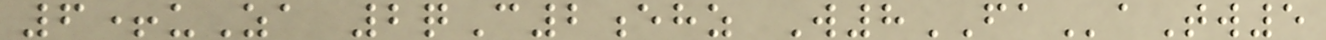6+uZa 2qC2ehz W8FAaTw5
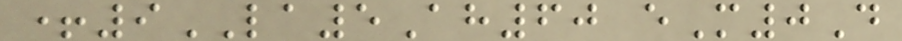+9LA5Ah60 eM0D
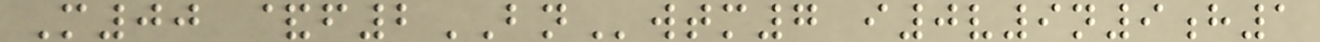M00 &f2BNwtm7 i0v9n9h1
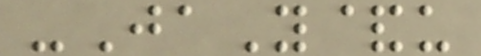-JaY&u
